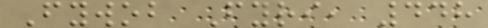Fywob Fyri, 448
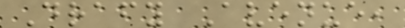Drafy Avenue,
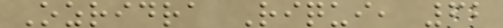Ozridra Riqui, 62
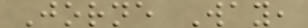Jorne Way,
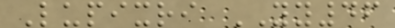Lupixri YY46
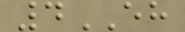4EH
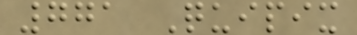771 Quipix
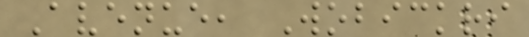Avenue, Wobickri
